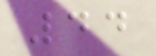44
